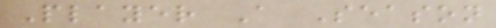Player A Season
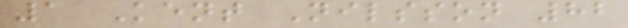1 Kent Nilsson 82
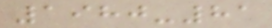1980-81
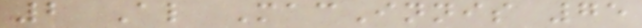2 Al MacInnis 75
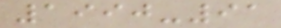1990-91
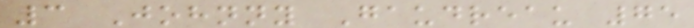3 Johnny Gaudreau 75
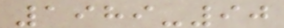1989-90
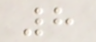8
